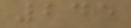245
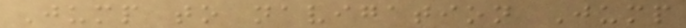Jump to navigation Jump
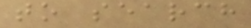to search
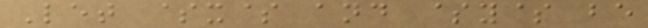Let $x$ and $y$ be
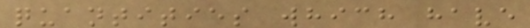quantities which have
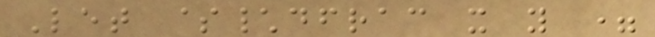Let $\dfrac x y =
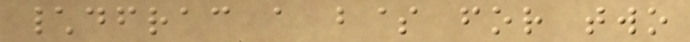\dfrac a b$ for two
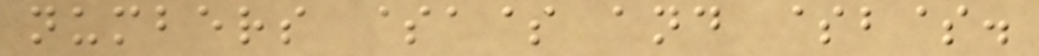numbers $a$ and $b$.
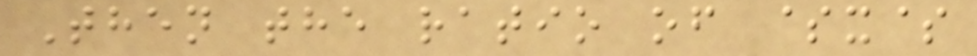Then the ratio of $x$
